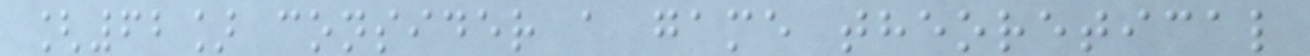[62] consider a game theoretical
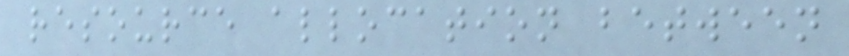resource allocation between
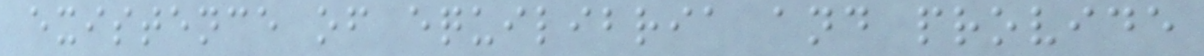existence of equilibria and provide
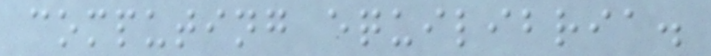computing equilibria.
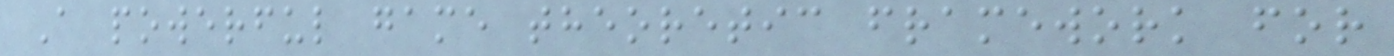A powerful game theoretic framework for
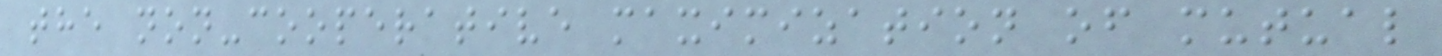the non-cooperative maximization of mutual
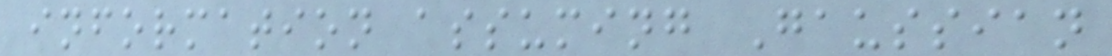information assuming Gaussian
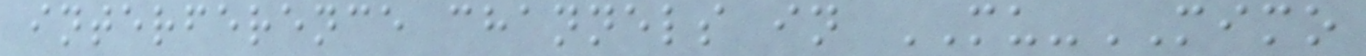interference channels in MU-MIMO
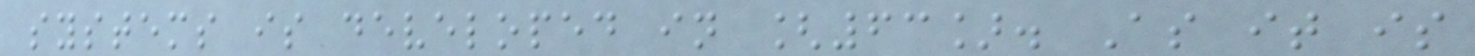systems is developed in [63]. As it is
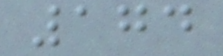174
